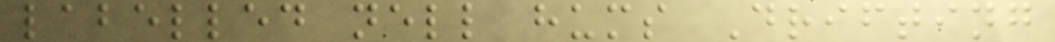labelled nell hums Drifting
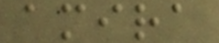amira
